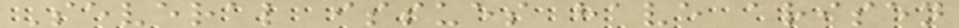Several issues have arisen
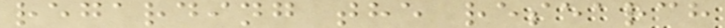regarding the research
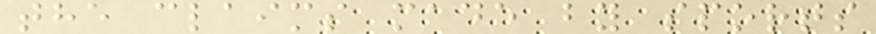the claims made by sports
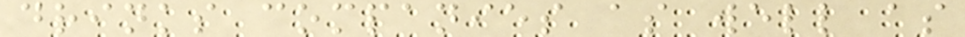drinks companies as well as
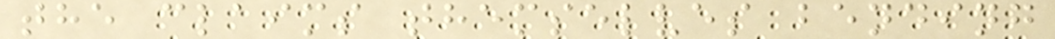the claims themselves bending
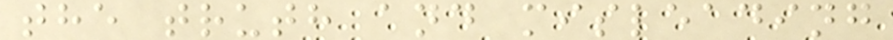the truth and misleading
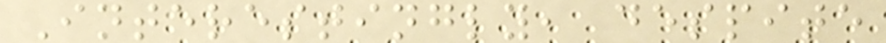Interestingly, despite
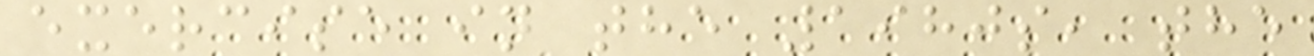exercise in the 1980s, the
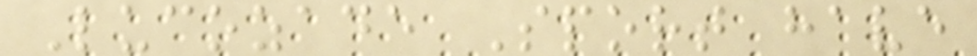Lucozade Sport have
